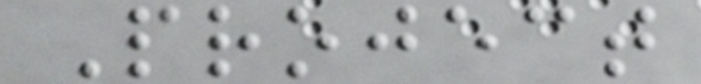Project
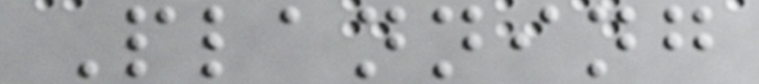Planning
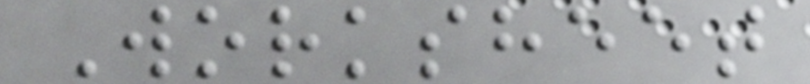Worksheet
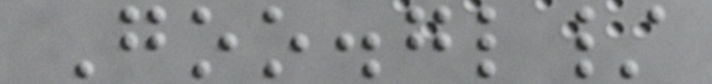Goo.gl/
